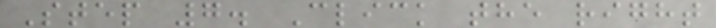Step 7. Click the right
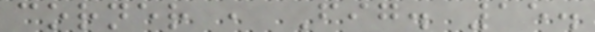corner , Fig. 15.
